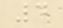4
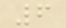6
